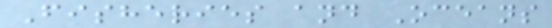Fisheries and Oceans
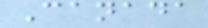Canada
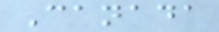Canada
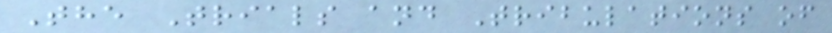The Trials and Tribulations of
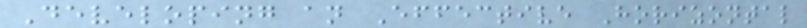Developing an Effective Horizontal
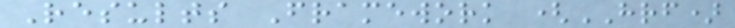Results Framework (HRF)
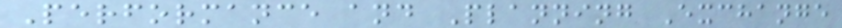Performance and Planning Exchange
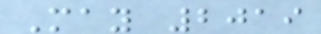May 2019
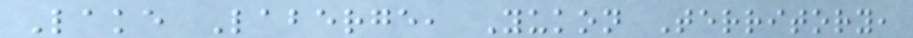Lake Laberge, Yukon Territory,
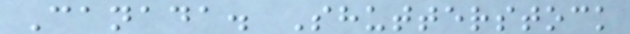Canada. Shutterstock
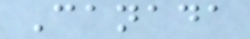Canada
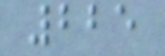225
